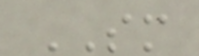SM
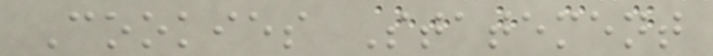Cookies Statement
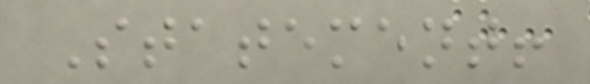Statement!
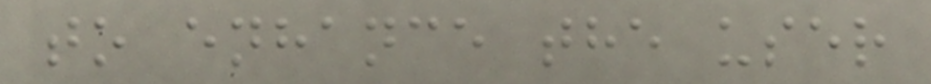to enhance the user
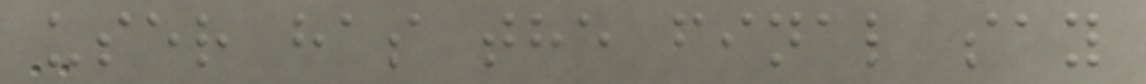user has the final say
